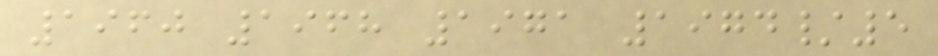1960 1968 1971 1974/5
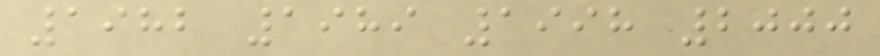1982 1989 1998 2000
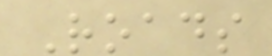Roads
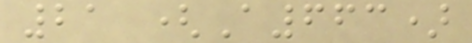21 (A663)
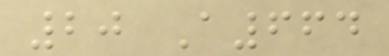20 A664
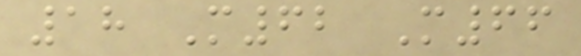18 M62 M66
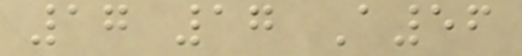17 17 A56
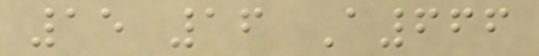15 16 A666
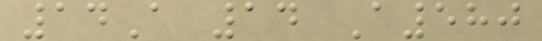14A 14 A580
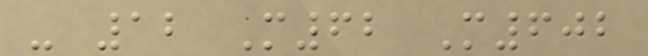- 12 M62 M602
